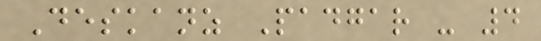Deskanz Padgar - 4
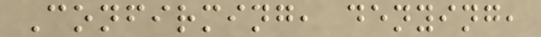Confirming, denying,
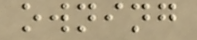owning
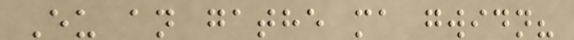Eu an gathe ma gwidn?
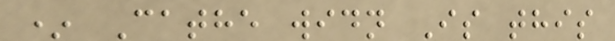* Cathe widn Is this
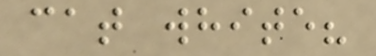cat white?
